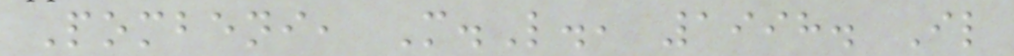Pombeni, M.L., 1998. Il
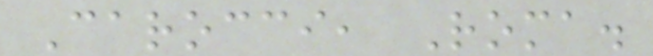Carocci, Roma.
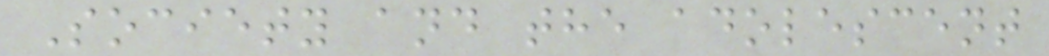Society and the adolescent
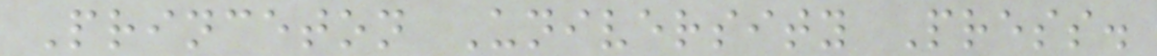Princeton University Press.
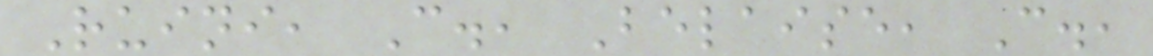Ruini, C., Belaise, C.,
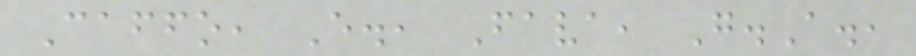Caffo, E., Fava, G.A.,
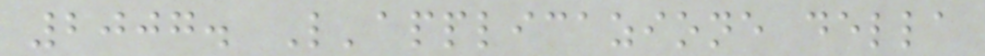2007. L'applicazione della
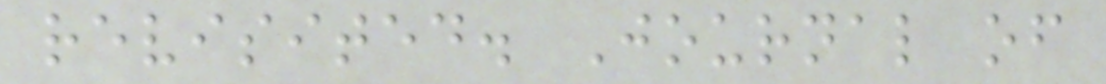revisited. Journal of
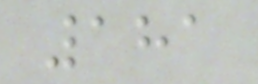181
